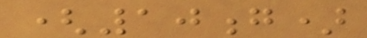(10g)
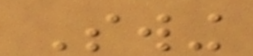Swing
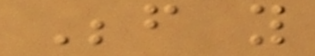Before you
